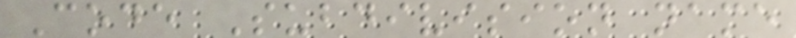Code Subdivision name
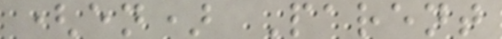(en) Parent
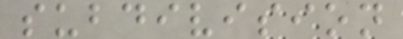subdivision
